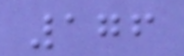176
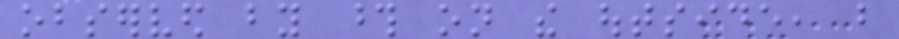observed by those on the outside, but
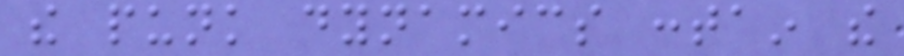the punk dynamics contain the
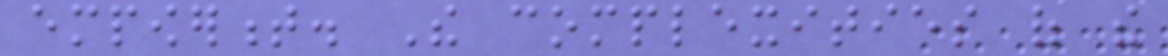empowerment. The complexities of the
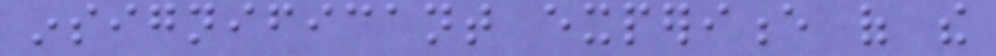insignificant experience of the
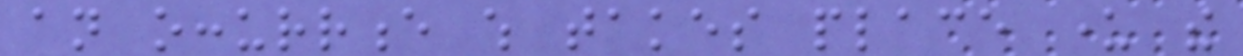an occurrence which takes place under the
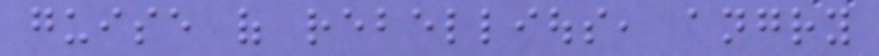guise of rebellious, angry
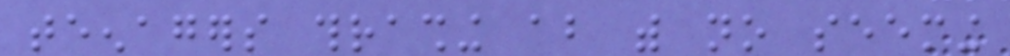teenagers thrashing about with no seeming
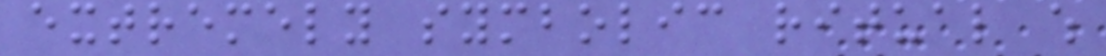extremely symbolic ritual which
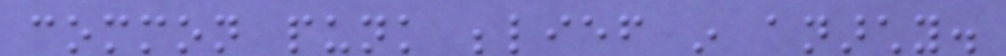common punk belief in anarchy.
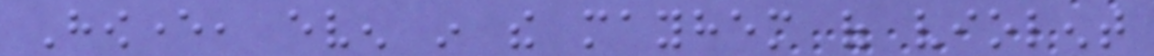However, even in the mayhem of violent
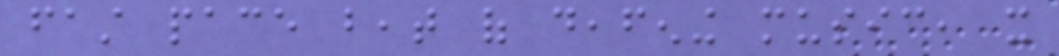fast pace beat of deafening music, it
